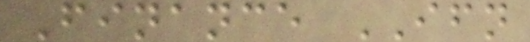Finance IFN
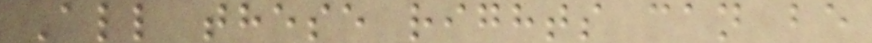All these rights can be
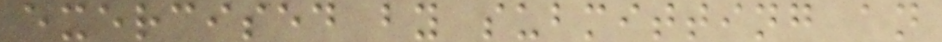exercised by submitting an
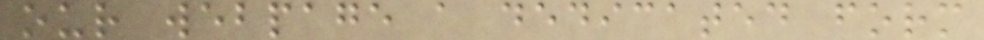our webpage a dedicated form
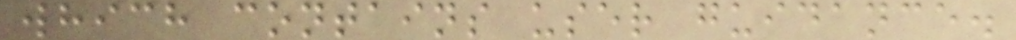which contains user guidance.
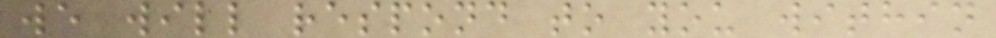we will respond to you within
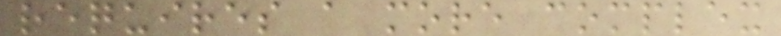requires a more complex
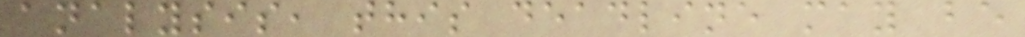analysis, this deadline may be
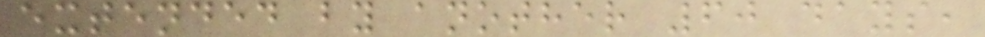extended by another 60 days,
